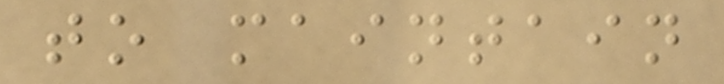to maintain
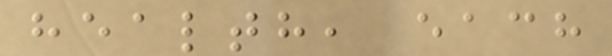health, each
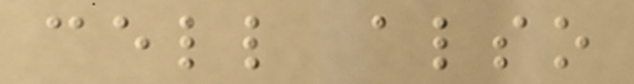cell also
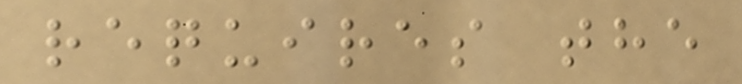requires the
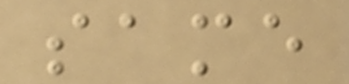same
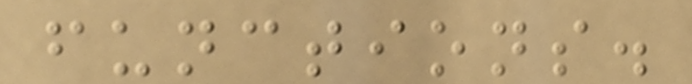functions.
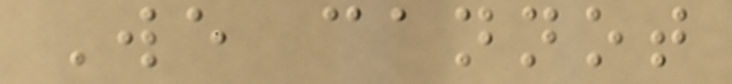We cannot
